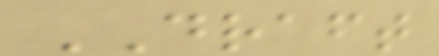DRAFT
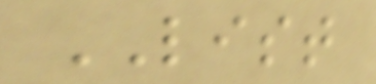LIST
